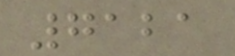7121
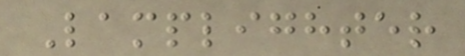Lamplighter
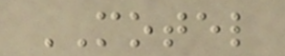MOTEL
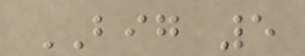BIG 5
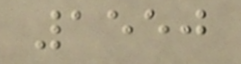1550
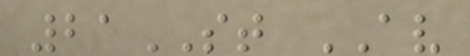21ST AV
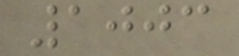1003
